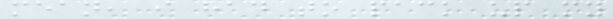mean, i had to pack up my
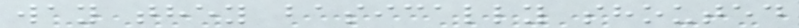way they basically shouted
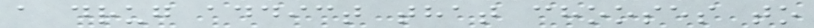a drug addict that chooses to
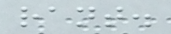rant.
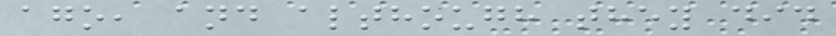ago, and although they did
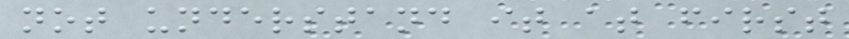not understand it at first
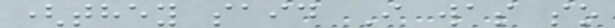(they said I was so
